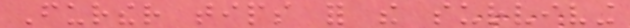Further tips for the surviving
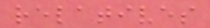relatives
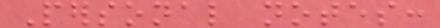Personal notes:
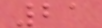21
